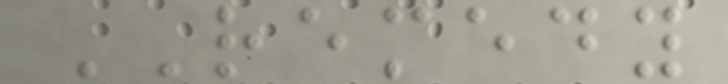REMEDY
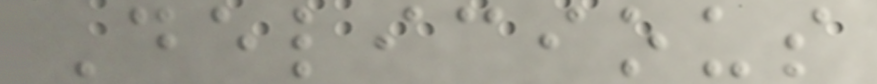Delicious
